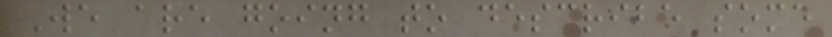We are going to describe some
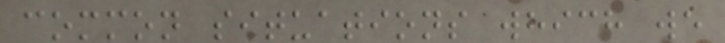common situations which we
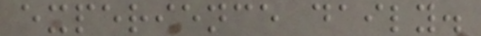experience daily.
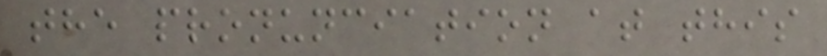the pronunciation at this
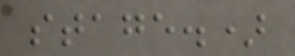stage.)
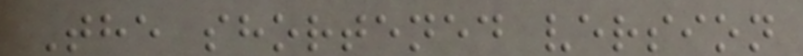The shortened version
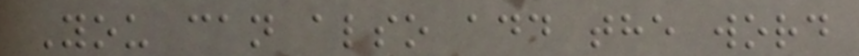You can also add the word
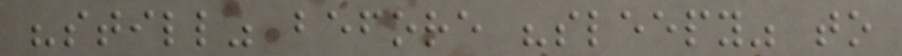"still" before "sleepy" to
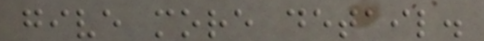give more detail.
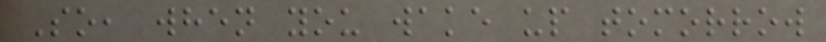So, when you wake up tomorrow
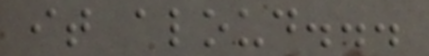it aloud...
